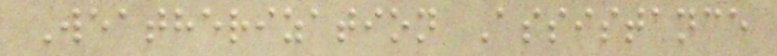Weatherization Assistance
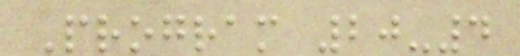Program 20-4
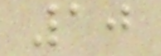10
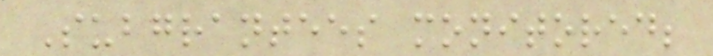Subgrantees monitored;
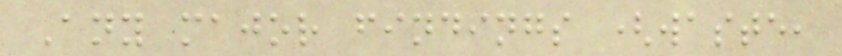Any major findings (waste,
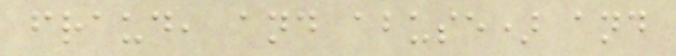fraud, and abuse) and
